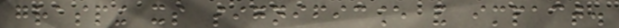grasping its significance and impact.
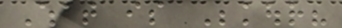What is Bekour?
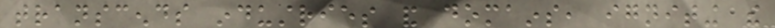transcends industries and domains, igniting the
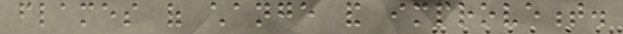flames of change and improvement.
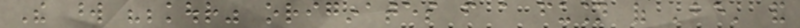The word "bekour" originates from a fusion of 'be' and
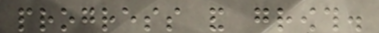progress and growth.
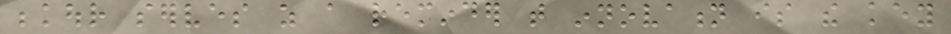bekour serves as a reminder that innovation is the key
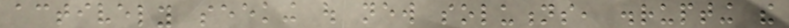actively seeking out new solutions, disrupting the
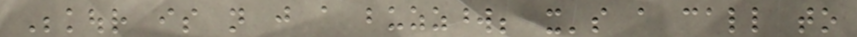Bekour is not just a buzzword; it's a call to
